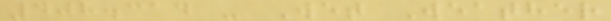408.314 - Wet Weather
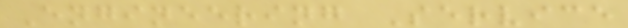Engineering Service
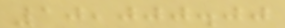10,000.00
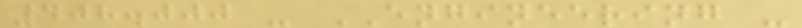408.000 - ENGINEERING -
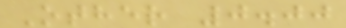Other 0.00
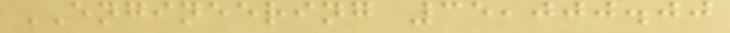ENGINEERING 35,000.00
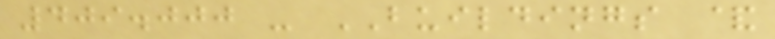409.000 - BUILDINGS &
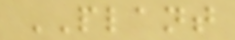PLANT
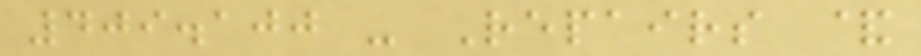409.100 - Repairs &
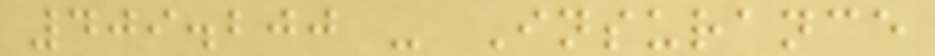409.200 - Insurance
